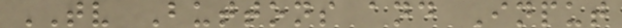TV Buttons and Input
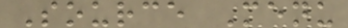Source Menu
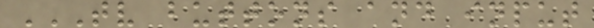TV BUTTONS AND INPUT
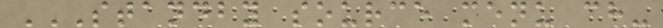STANDBY SOURCE MENU CH-
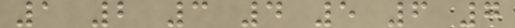1 2 3 4 5 6 7
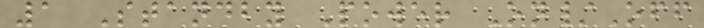1 Standby Power On/Off
